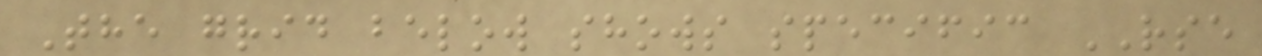The grid below shows specific RSE
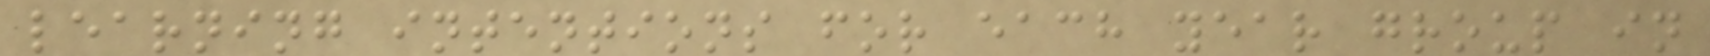learning intentions for each year group in
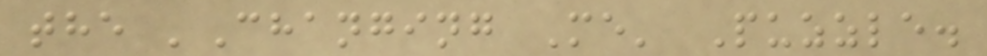the 'Changing Me' Puzzle.
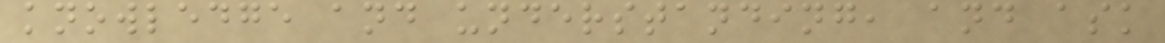knowledge and understanding, and ask
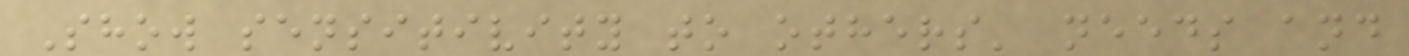Show sensitivity to others' needs and
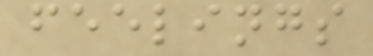feelings
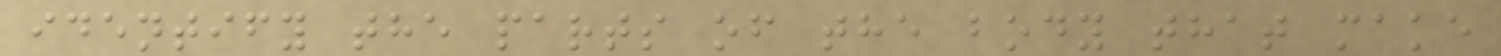identify the parts of the body that make
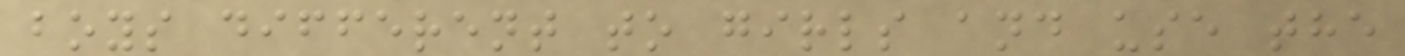boys different to girls and use the
